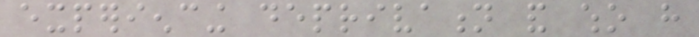experiencing deprivation and who have
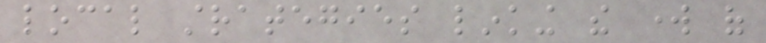local strategies linking the work of
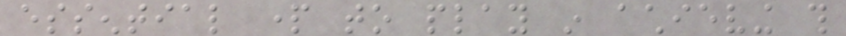essential part to play in achieving this
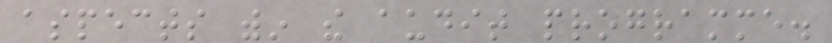aspects within the audit programme.
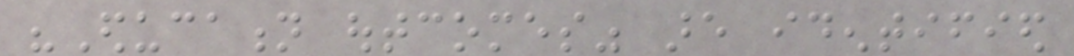"Education outcomes" are identified
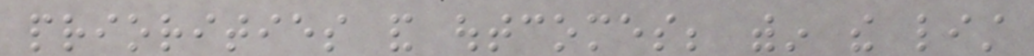priorities and outcomes; within the list
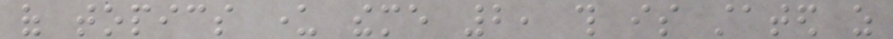of topics under theme 2, this is stated as
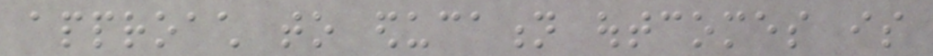approach to education outcomes is
